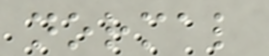normal
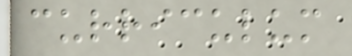curriculum
